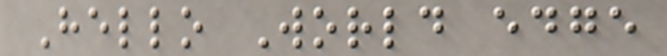Hello World edge
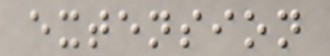extension
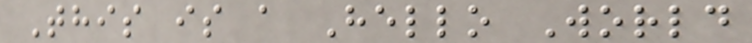This is a Hello World
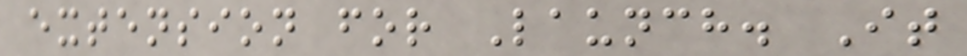extension for Launch. It
